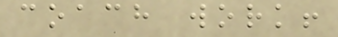coach work!
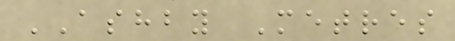ASHBY Metres
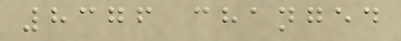8376 changed
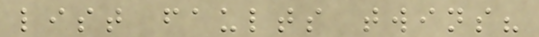list faults twins?
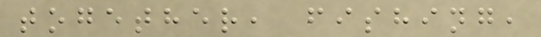together, fishing,
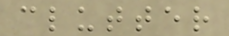clutter
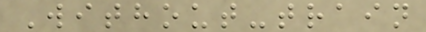Without-train
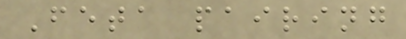Feta pairing
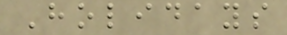Holidays
